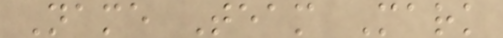Name Team Mark
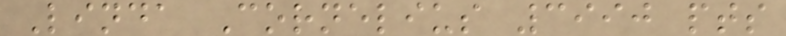Linda Cornelius 3990 pts
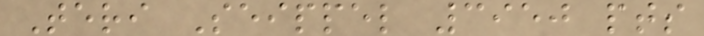Teri Seippel 3950 pts
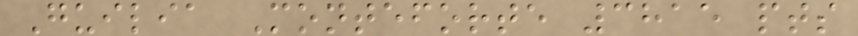Guilia Monteforte 3815 pts
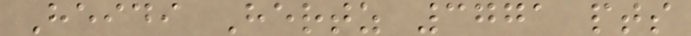Heidi Hertz 3771 pts
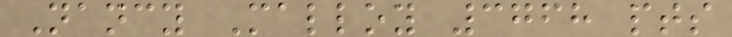Nancy Malloy 3768 pts
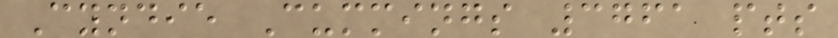Cyndie Cummings 3761 pts
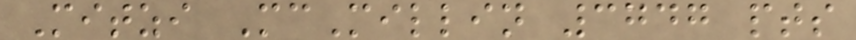Mitzi McMillin 3747 pts
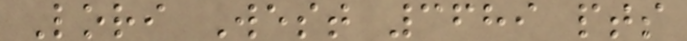Lori West 3689 pts
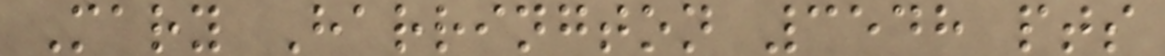Mary Harrington 3548 pts
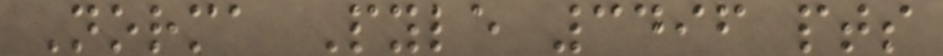Norma Pyle 3496 pts
